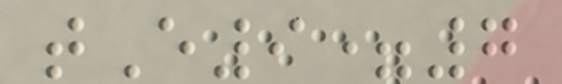tE9=7
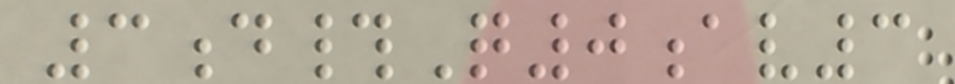3d#Q0av3
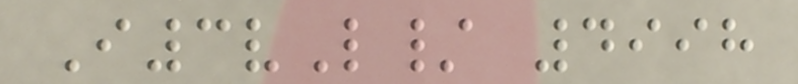I3vL/ 4998
